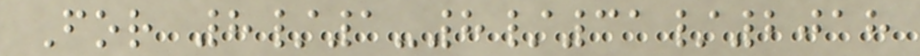For 8/1-8/31/2018
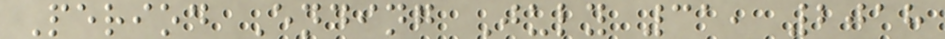Period Ending July 31, 2018
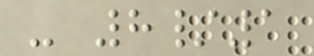- 8/1
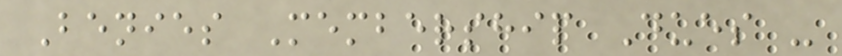Benies Membership Dues -
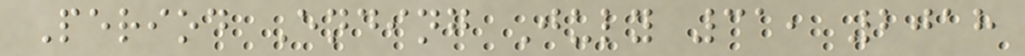Period Ending July 31, 2018
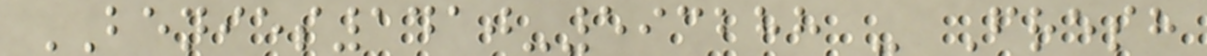BENIES1410-593288 - Fresh
